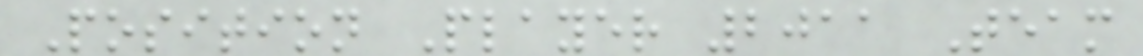Position Player 2011 Team
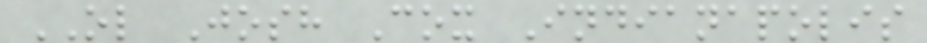OL Josh Cox Indianapolis
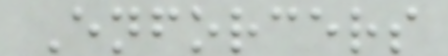Enforcers
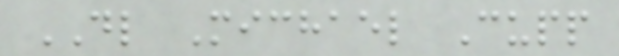DL Michael Cupp
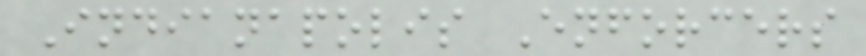Indianapolis Enforcers
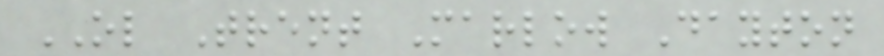OL Trent Marlow Dayton
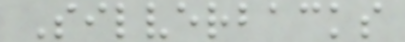Silverbacks
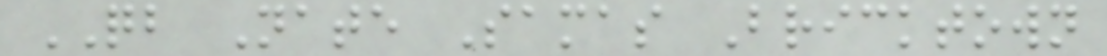QB Nate Samas Bricktown
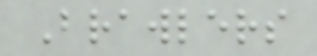Brawlers
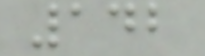142
